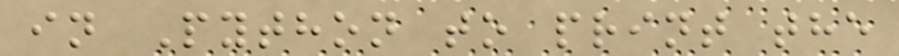in Python to print the
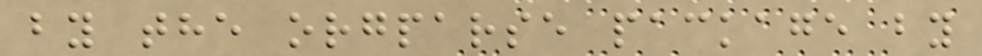by the orgparse package by
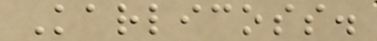Karlicoss.
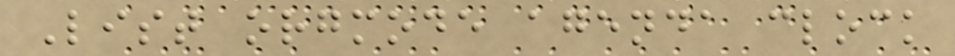List orgmode agenda clock
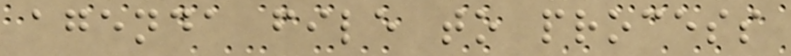agenda file to process
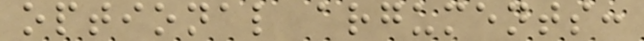optional arguments:
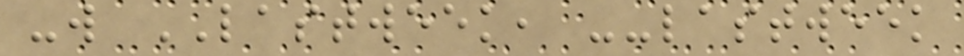-w LASTWEEK, --lastweek
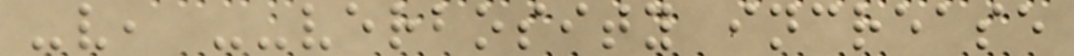-v, --verbosity increase
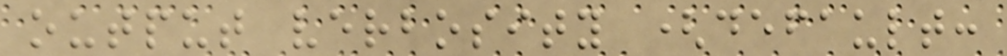output verbosity (default:
